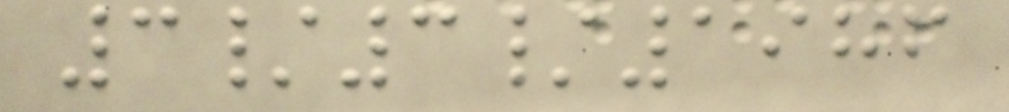3/3/1986
